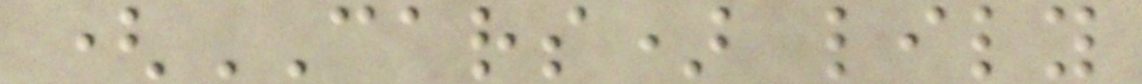(CARS) lily
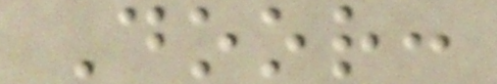Door:
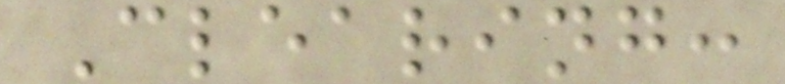Clearing:
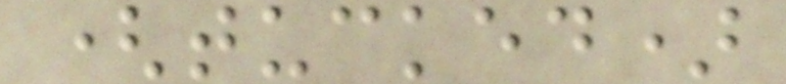(tucked)
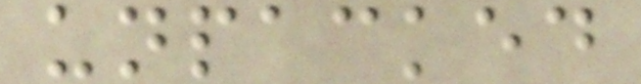unpacked
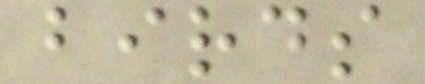birds
